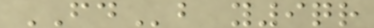FDb y9qr
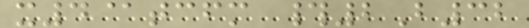x4@tcfm #2B32
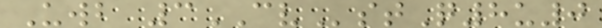Uwb 3CVstQ8u0
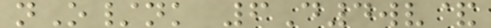nO/nk 6D4wv&
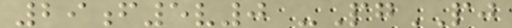29f5v0 -PgPJ
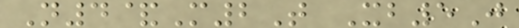N4&M2T Xb5J
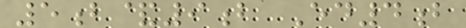5b&9b Ed4b
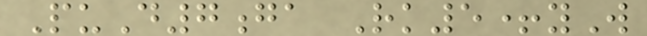PuD7ga Rk5+yW
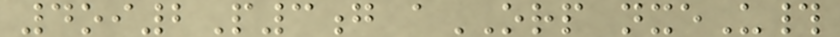4oi2P3g aORP nxeU#
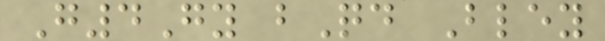G4Gy bQd Bley
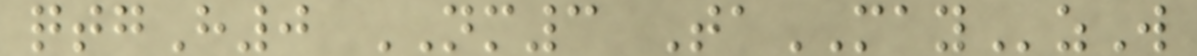qtgH0 NM3 TaMAYzW
